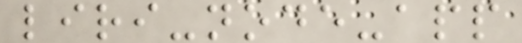liri-node-app
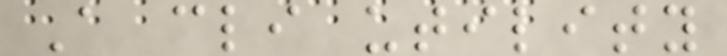A cli utility
